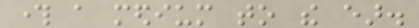through a medium to the ear.
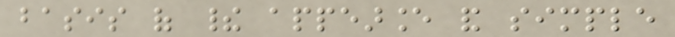basis of their appearance and simple
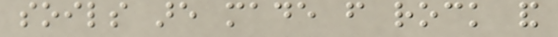soils are made from rock and
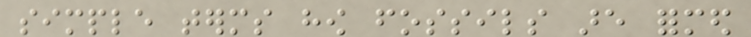simple terms how fossils are formed
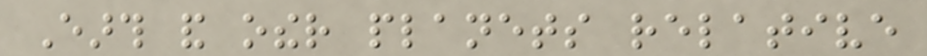Earth and other planets relative
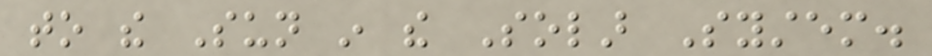to the Sun in the Solar System.
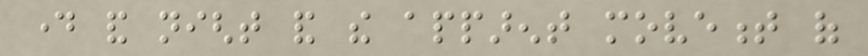day and night and the apparent movement of
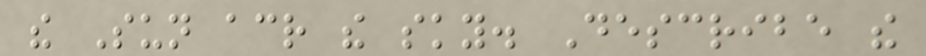the Sun across the sky. Describe the
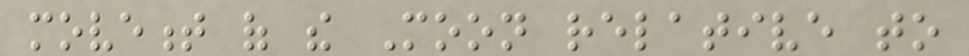movement of the Moon relative to
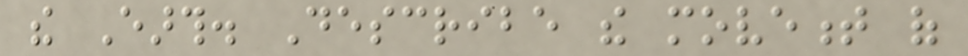the Earth. Describe the movement of
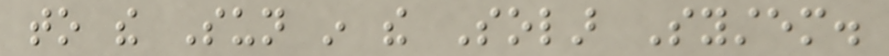to the Sun in the Solar System.
